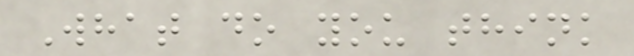What do you think
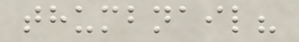thumbnail?
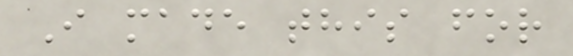I made this for
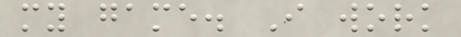my game. I work
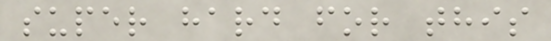super hard for this
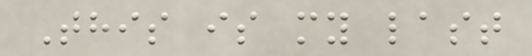This is my last
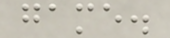game.
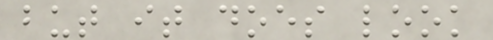but it does look
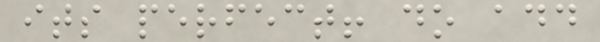its perfect! do add
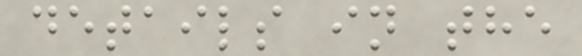details in the
